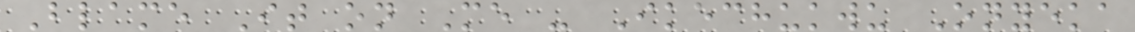Blame It on Me - Ikechukwu Onyeka
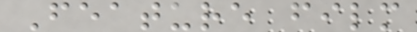Feature film
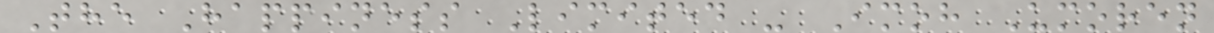The Happiness Limited - Imoh Umoren
